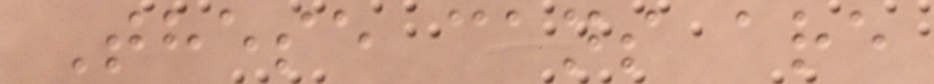These cans are
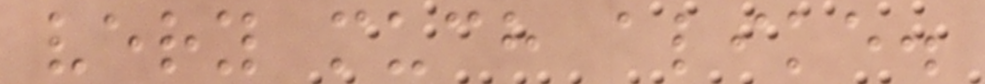very much alike.
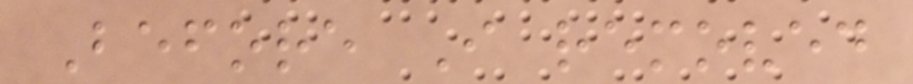Before I removed
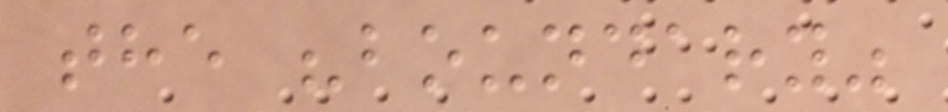the "boundary"
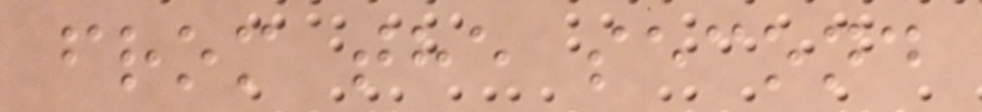from the second
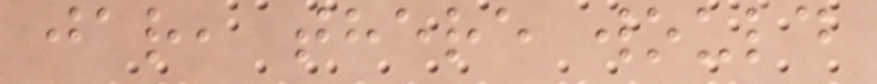jar, there would
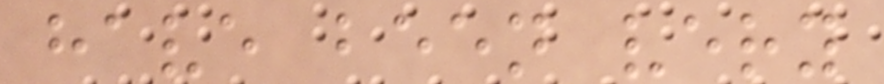have been very
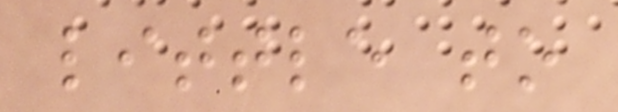little to
